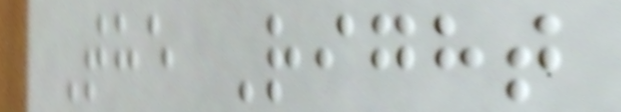The Right
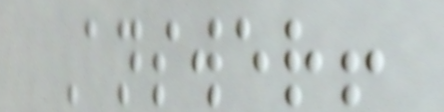Answer!
